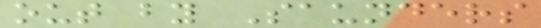out by Saunders
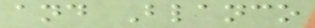and Blanco
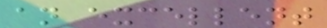an excellent
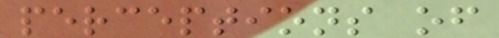perceptions of
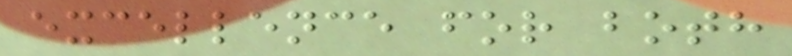excellence for both
